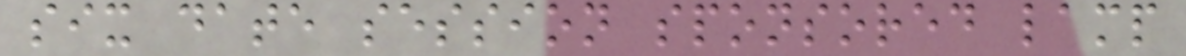six date session sponsored lamp
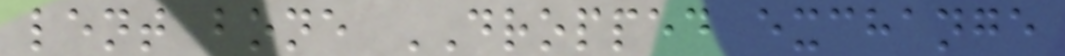lent bone DROPPED exchange
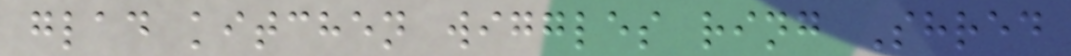glad kitchen wiggles ring Shred
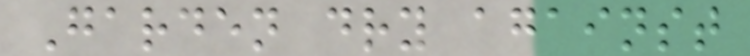Garden dry against
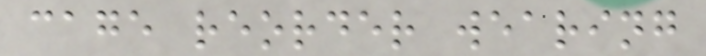cage reorder wearing
